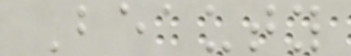Beauty
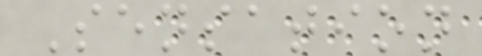Sensation
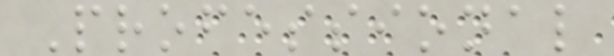Professional
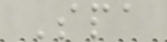Spa
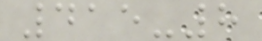415-8
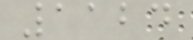1124
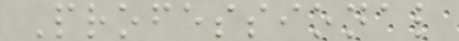Professional
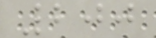200
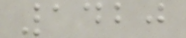1420
